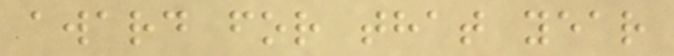award for that year
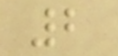2
